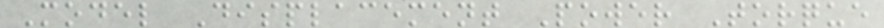Model Displacement Power Torque
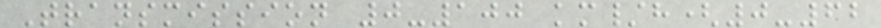Transmission 0-100 km/h(0-62
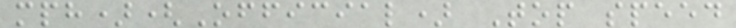mph)(Official) Top speed
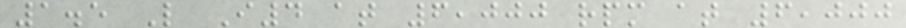1.5 L I4 at 6,000 rpm at 6,000
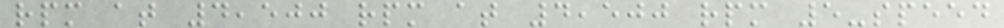rpm at 4,500 rpm at 4,500 rpm 5-speed
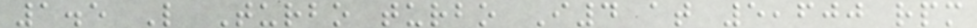1.5 L Turbo turbo I4 at 5,600 rpm
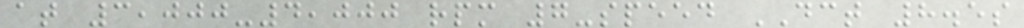at 3,000-4,000 rpm 7-speed DCT 8.5s
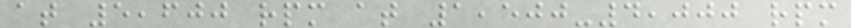at 5,600 rpm at 1,500-4,000 rpm
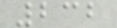232
